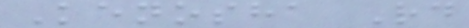Kenosha Rd
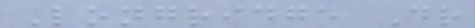Longridge Dr
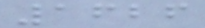1626
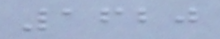1620
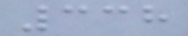338
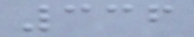336
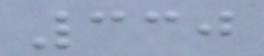330
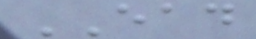EAD
